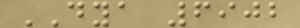DYA 6902
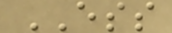ESS
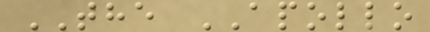THE APOLLO
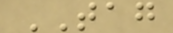TAG
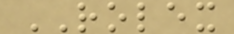ROLEX
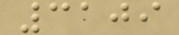3109
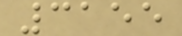3155
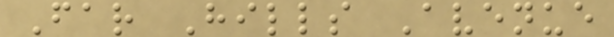Far Hills Avenue
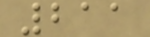211
